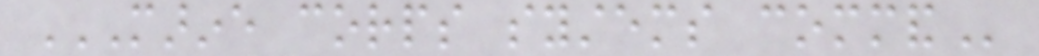MARINE CORPS SYSTEMS COMMAND
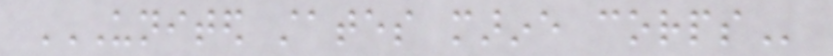UNITED STATES MARINE CORPS
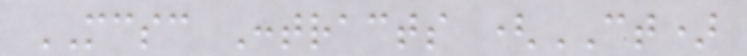MCSC Contracts (CT)
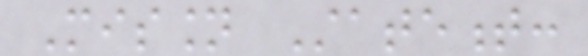Mission Statement:
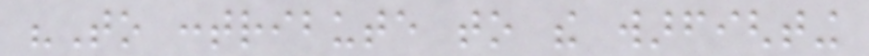"To contribute to the warfighting
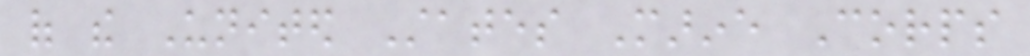of the United States Marine Corps
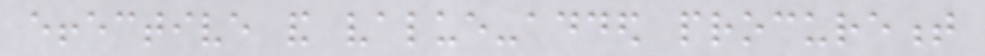effective and value-added procurement
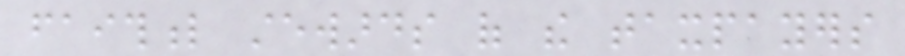faithful stewards of the taxpayers
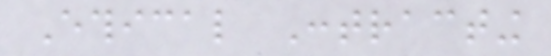Ethical Contracting
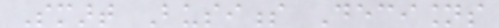Smart Business Decisions
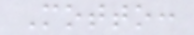Motto:
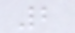2
